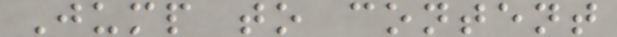Jump to content
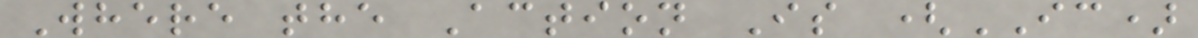Where the Action Is (IC)
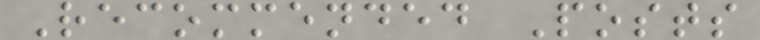Recommended Posts
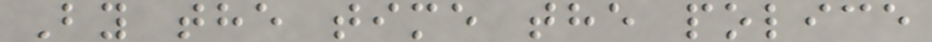By the time the police
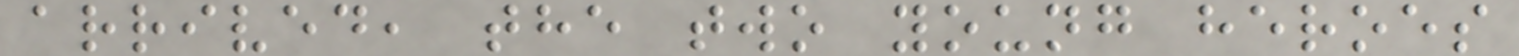arrived, the two young heroes
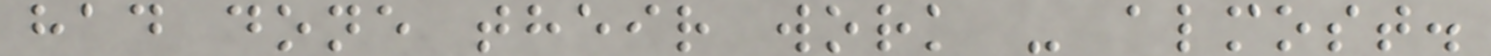had done their work - almost.
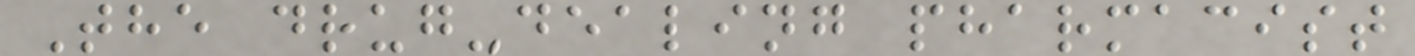The drug-dealing pharmacist
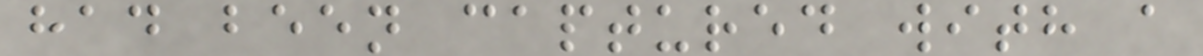had been captured with a
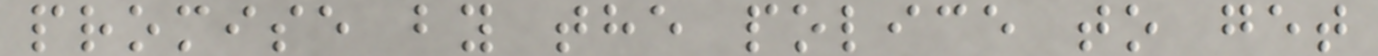promise by the police to get
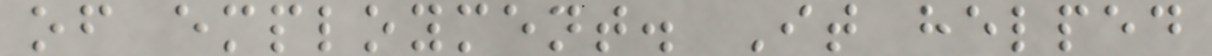of employment. It helped
